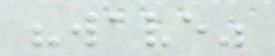"wave"
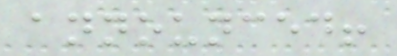announced!
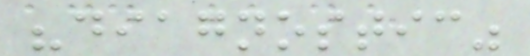"diagnostic"
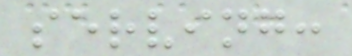serving:
